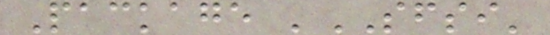Package 'SFSI'
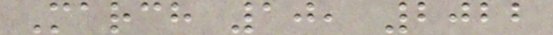March 10, 2022
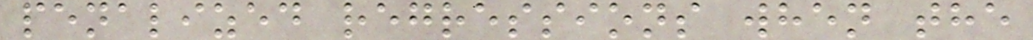penalized regressions when the
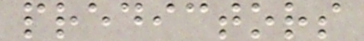predictors
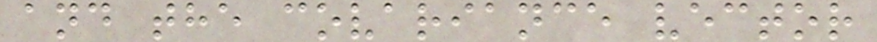and the covariance vector
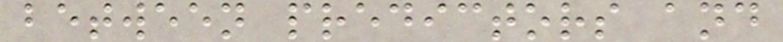between predictors and
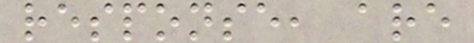response, are
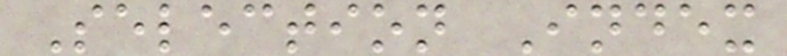Selection Index
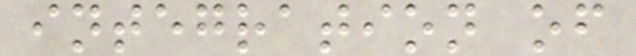integration of
